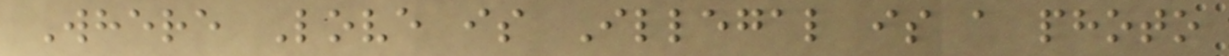Where Love is Illegal is a photo
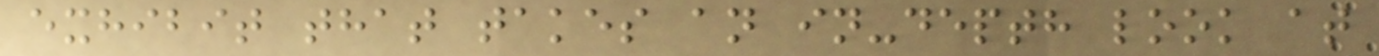exhibit that takes an in-depth look at
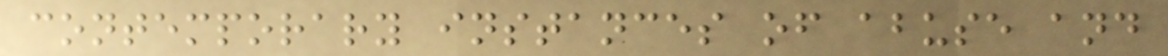contemporary instances of abuse and
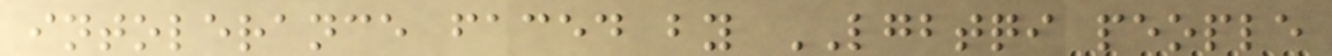intolerance faced by LGBTQI people
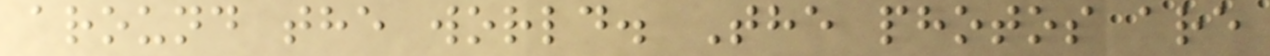around the world. The photos are
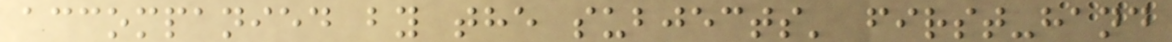accompanied by the subjects' first-hand
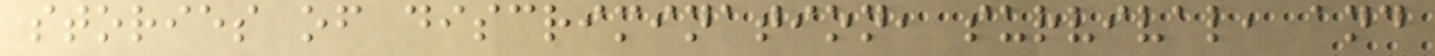stories of discrimination, survival, and
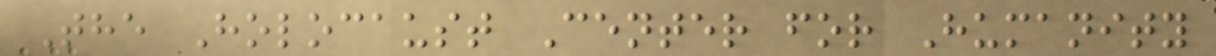The Holocaust Center for Humanity
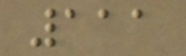111
